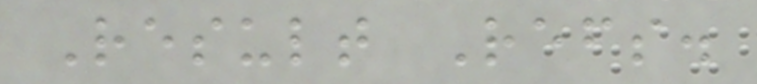Result Refs.
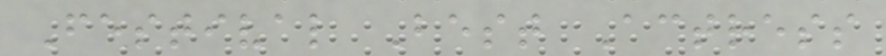Festival Best Actress
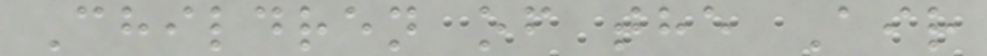Children of the Air
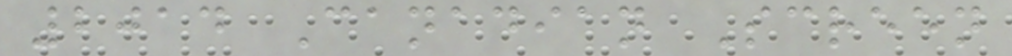2014 Canadian Screen
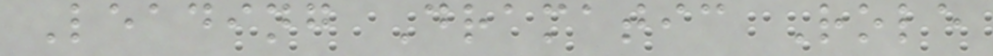Leading Dramatic Role
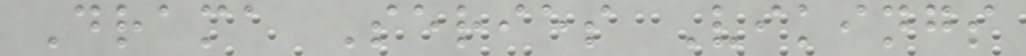Drama Series Vikings
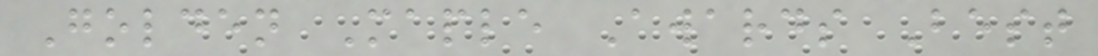Golden Maple Awards Best
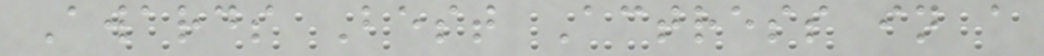Awards Best Actress in a
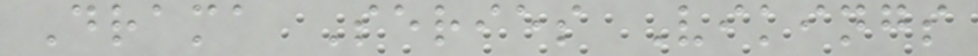Drama Series Vikings
